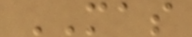MAS
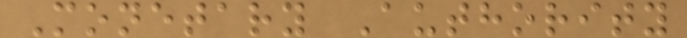Monetary Authority
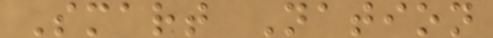Smart Nation
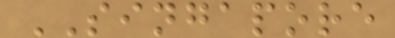SINGAPORE
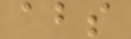abs
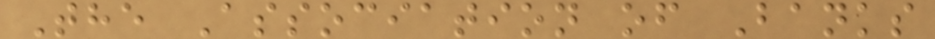The Association of Banks
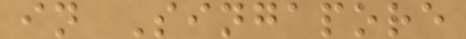in Singapore
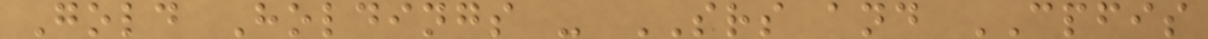Gold Holdings - SRS and CPFIS
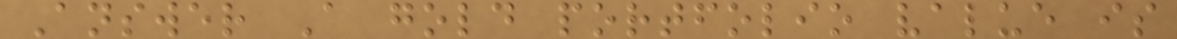Answer A gold portfolio value is
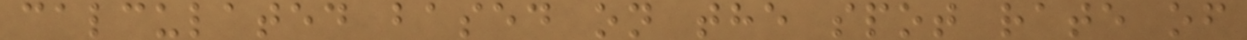calculated based on the spot rate of
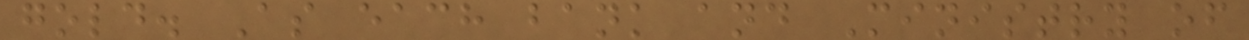gold. As each bank and Ministry of
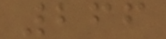266
